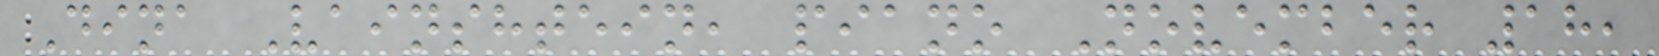Dina Vainshtein, piano November 18,
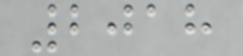2018
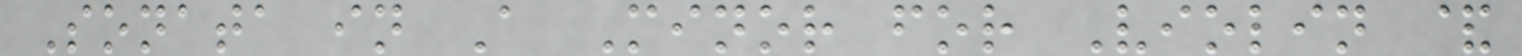Sonata in A Minor for Violin &
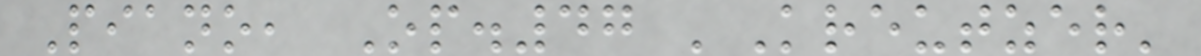Piano, Op.47 'Kreutzer'
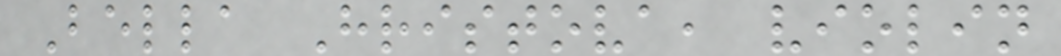Bella Hristova, violin
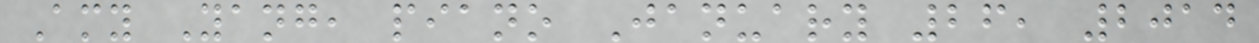Amy Yang, piano January 26, 2014
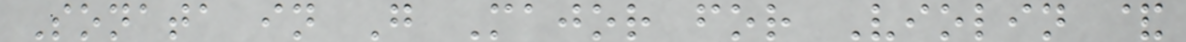Sonata in G Major for Violin &
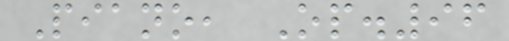Piano, Op.96
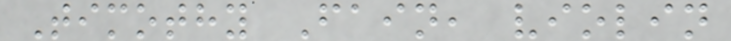Timothy Fain, violin
